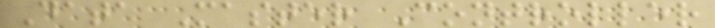Data Master Controller
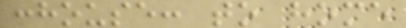:house: to home
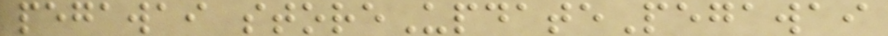pegawai storeUpdatePegawai
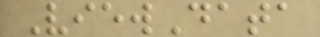ViewData
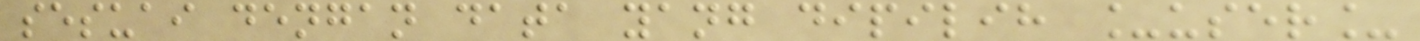sesuai dengan data yang dipilih _user_
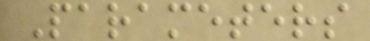Parameters
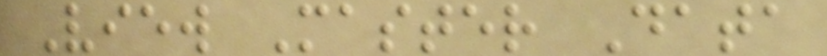View Master Data
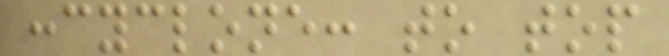:cyclone: to top
